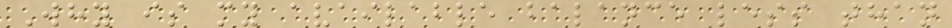Why is my available balance less than
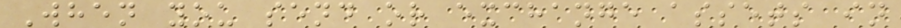When you send or exchange assets in
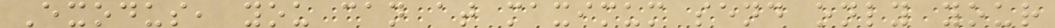Exodus, you can at maximum send only your
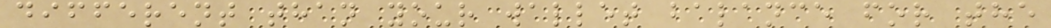different than your wallet balance for the
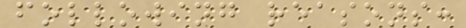following reasons:
